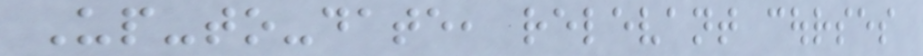Up-to-date, relevant courses
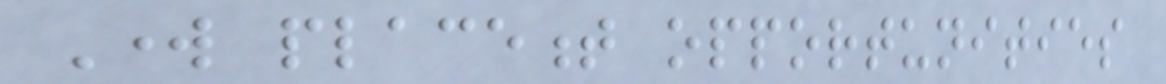Work placement opportunities
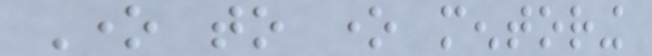One to one mentoring
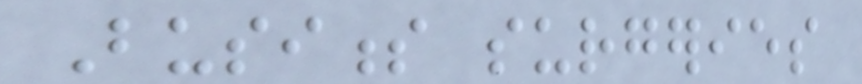Business surgeries
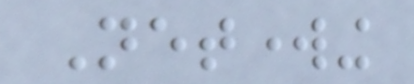Networking
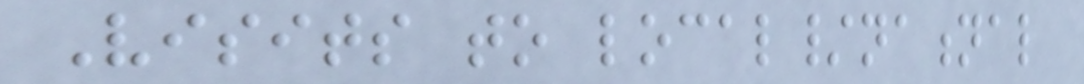Visits to local/national
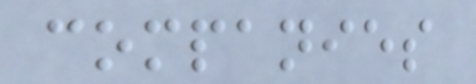companies
